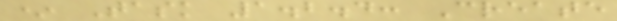* Task 1.2.4: Create
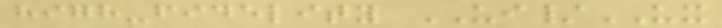high-fidelity UI/UX
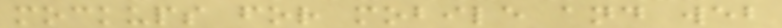mockups for mobile and web
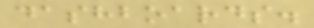dashboards.
